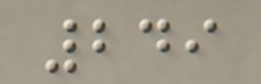249
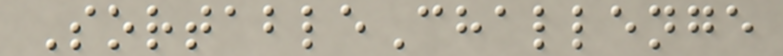SortableChallenge
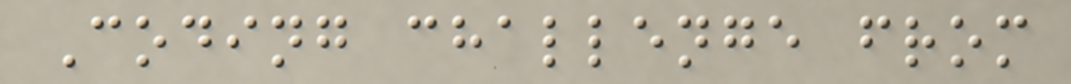Coding challenge from
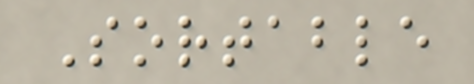Sortable
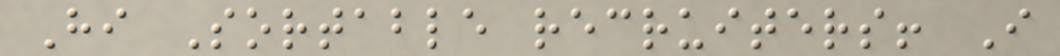Hi Sortable recruiters! I
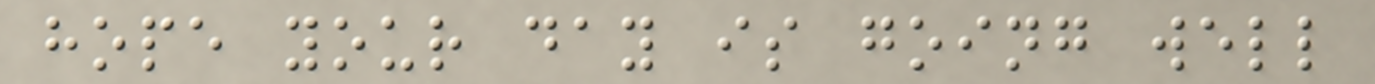hope your day is going well
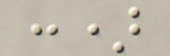:)
